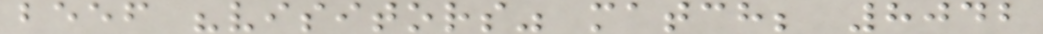beef "visitors" match; 8042
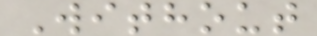Without
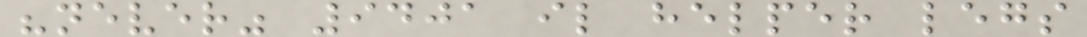"never" 9401 il helper legs
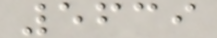5639
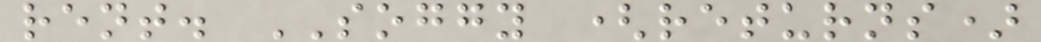rent. SOGGY (returns)
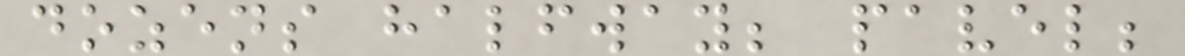dozens halfway; pavel;
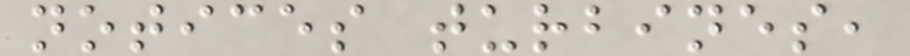notices turbines,
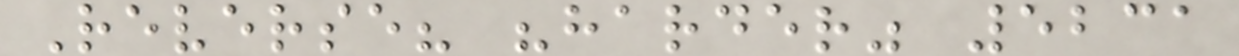Reverse? "harder" 5231
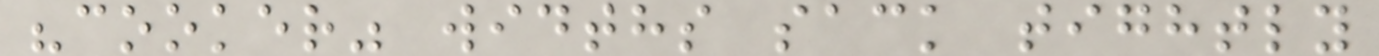"cooker" widths sack tightly
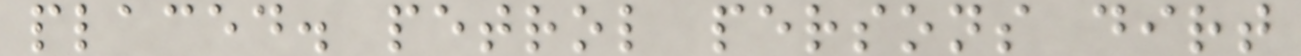placed. petrol persons dirt
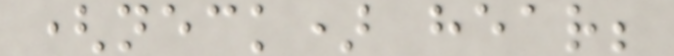(neck) hear;
